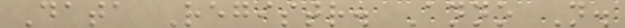Data Registr. Anno N.
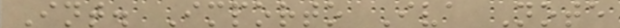Int. Importo Iva Note
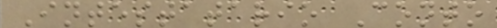Intestatario Conto
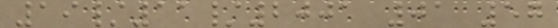19/11/2001 01 57
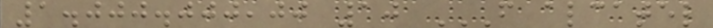1.000.000,00 10 F ALCATEL
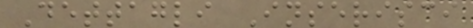Dettagli Inserisci
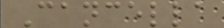Cancella
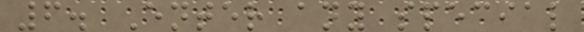6. Enter any special
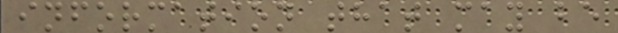information that may be
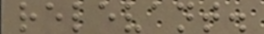relevant.
